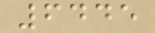6445
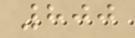800
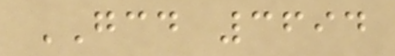GCD 3694
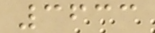3633
